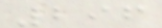296
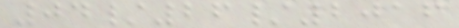04/26/2016
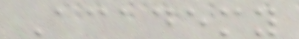Academy
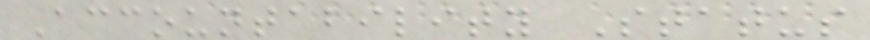Accountability Status
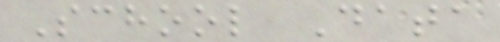School Data
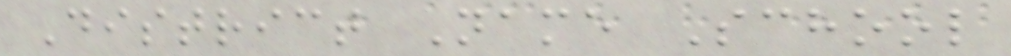District Name School
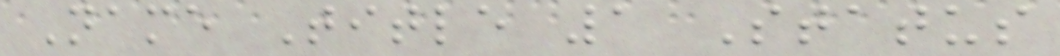Name Title 1 Status
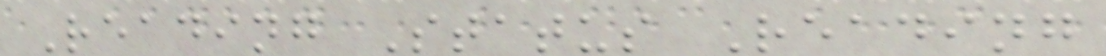Reading Status Reading
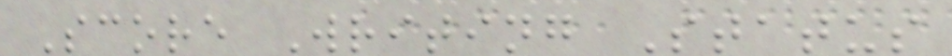Score Writing Status
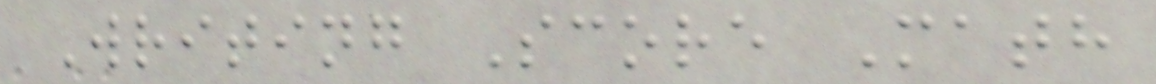Writing Score Math
